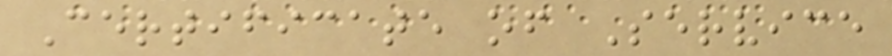Certificate of Service
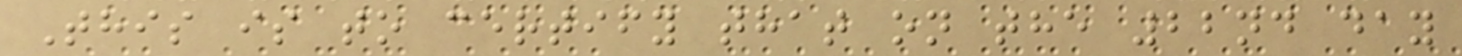This is to certify that on the 22nd day
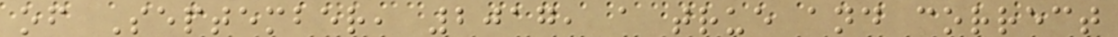of September, 2017, a true and correct
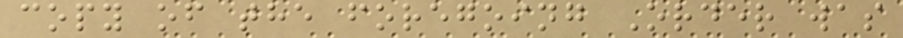copy of the foregoing Order was
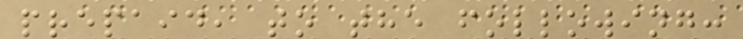prepaid, to the following:
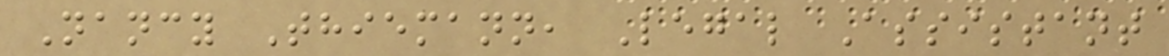Nancy Thiemann, Legal Assistant
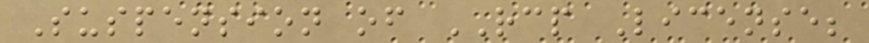Suspension of RCP License;
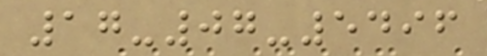17-07-5496
